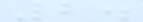2.
